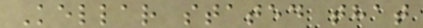Kellar stated that
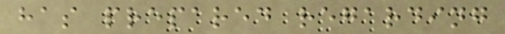has prepared regarding
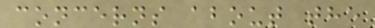concerns about the
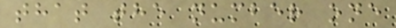that the number one
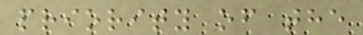priority of the
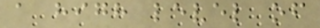a high level of
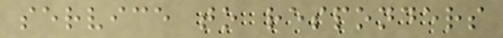service to responders
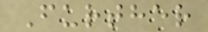Further
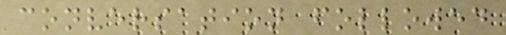conversation followed
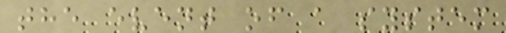the event of a system
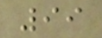99
